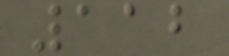112
